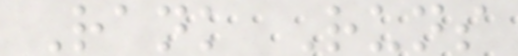Rank Runs
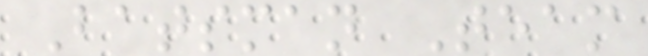Batsman Team
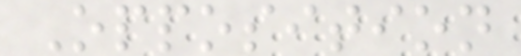Opposition
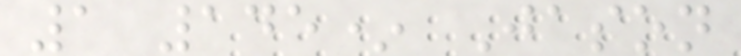1 145* Jason
